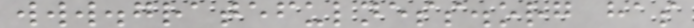www.gratefulness.org has
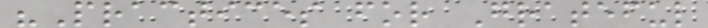"Practices for Grateful
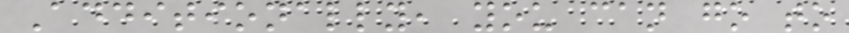Additionally, you can go to
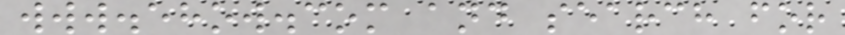www.ehow.com and search for
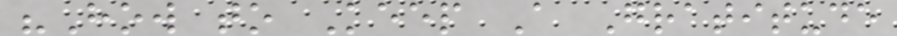"How to Keep A Gratitude
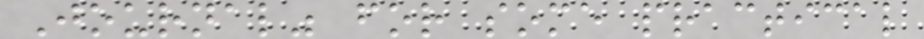Journal" for some practical
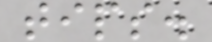tips.
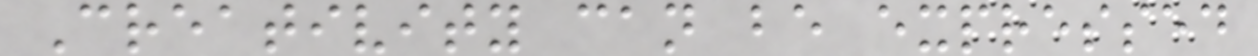Creativity can be expressed
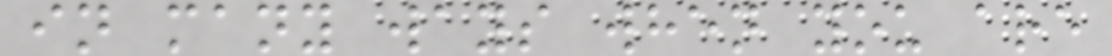in many ways when you are
